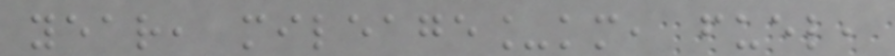year, mileage_km, fuel,
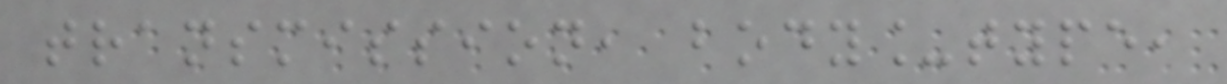transmission, body_type,
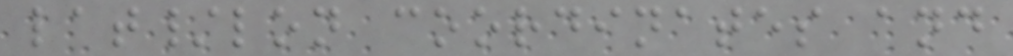lat/lon coordinates and
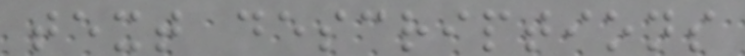text descriptions
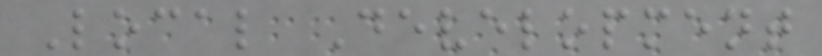Local Development
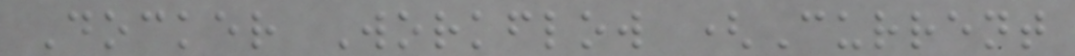Docker Workflow (Current
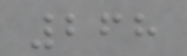268
